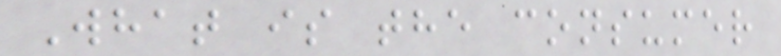What is the consumer
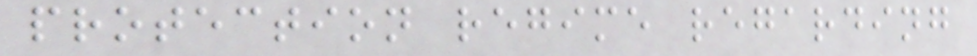protection regime regarding
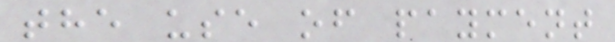the use of payment
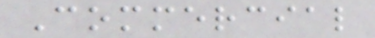Commercial
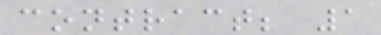contract; 1
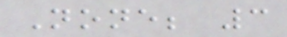None; 3
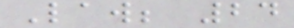Law; 24
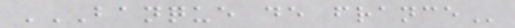BANQUE DE FRANCE
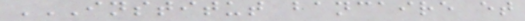INSTITUT BANCAIRE ET
